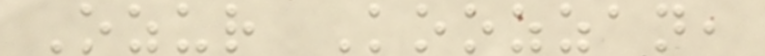Ozur Koozzan,
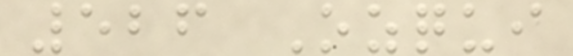526 Ozqui
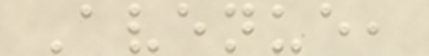Avenue,
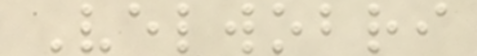Velwobri
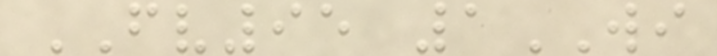FV95 1WI
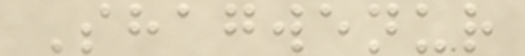Shagwenur
